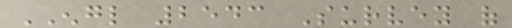ENGL 2543 Survey of
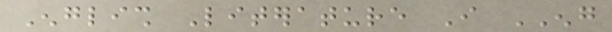English Literature I ENG
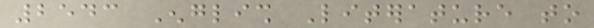2543 English Literature to
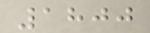1800
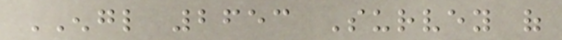ENGL 2653 Survey of
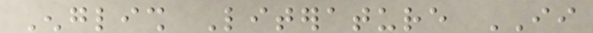English Literature II
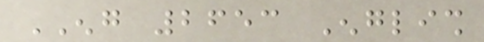ENG 2653 English
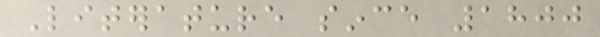Literature since 1800
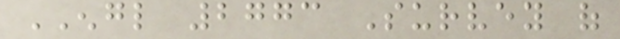ENGL 2773 Survey of
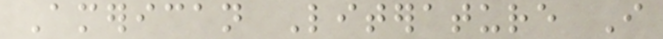American Literature I
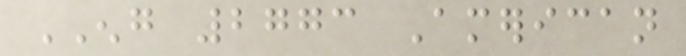ENG 2773 American
